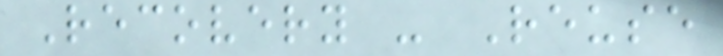Recovery - Reuse
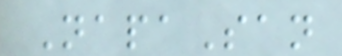NapaSan
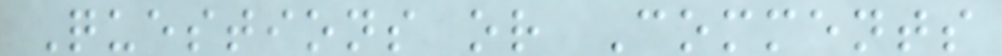Questions or Comments
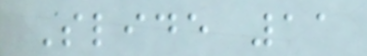Slide 11
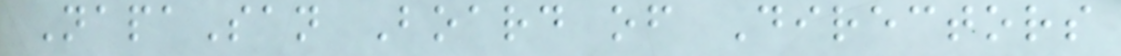NapaSan Board of Directors
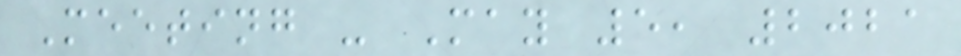Meeting - May 5, 2021
